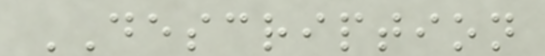DESCRIPTION
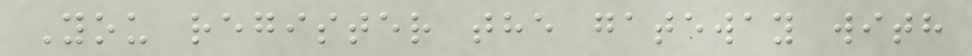You register the gateway with
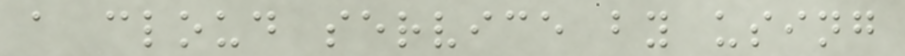a cloud service by using
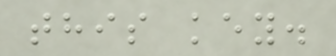this key.
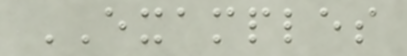EXAMPLES
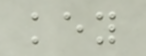key
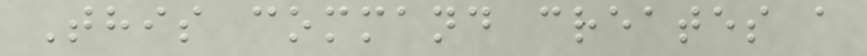This command creates a
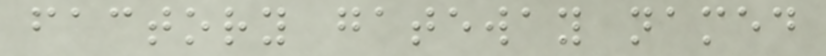factory gateway named
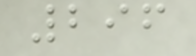296
